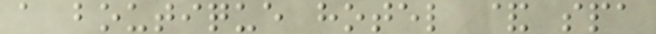a boutique hotel & spa
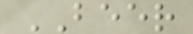BEER
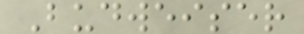Budweiser
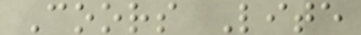Coors Lite
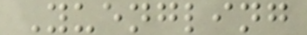Yuengling
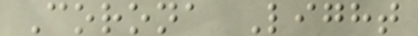Corona Light
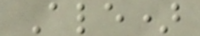Ale)
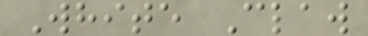White Claw
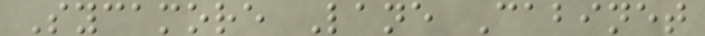Sycamore Lane Cabinet
